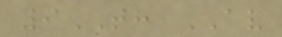9TH AV
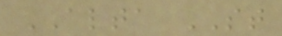ALTA ST
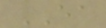EA
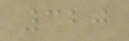320
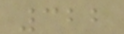322
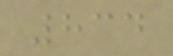834
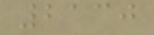2130
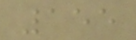155
